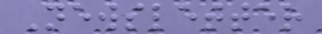Newsletter
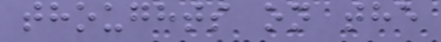thoughts on the
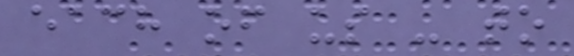each of us - to
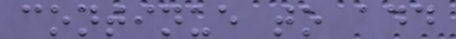continue to add
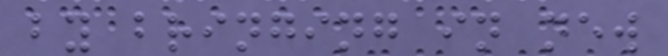by bringing in new
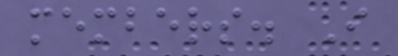members. I
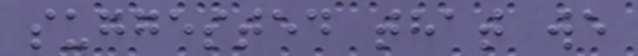suggested that we
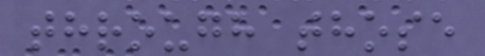through those
